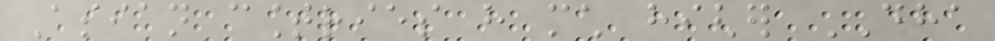Asian countries have much higher DHA
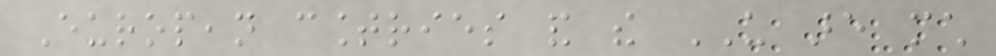European countries and the US are much
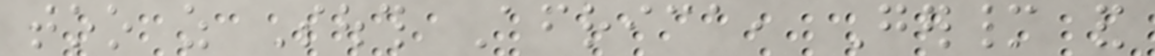too as South Africa, Germany and
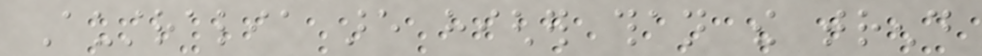Australia are higher than the trend
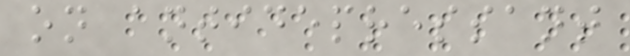on antidepressant
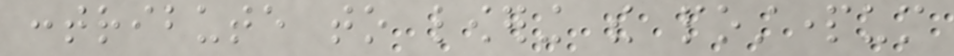contribute to lowering the postpartum
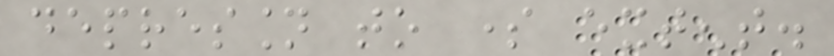depression to some extent.
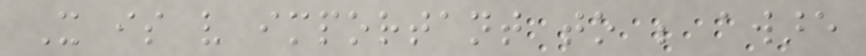It is very important to be aware
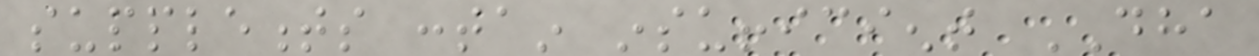supplements contain insufficient DHA
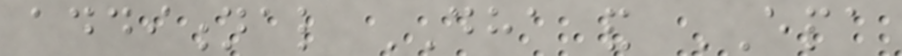additional DHA and EPA
